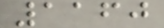1160
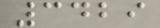3429
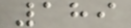189
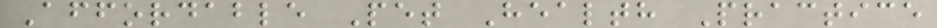Affordable Pet Health Practice
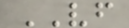VF
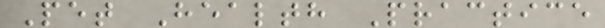Pet Health Practice
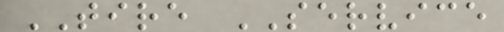TIRE SERVICE
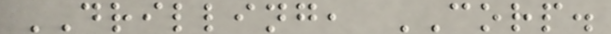DRILLING, CORP.
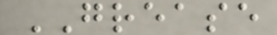GREASE
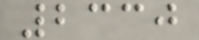2330
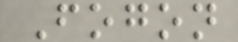Fogon
